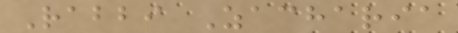Rabbi Zacharia
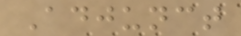Adjunct
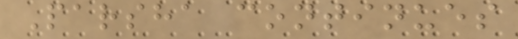Parsha continues
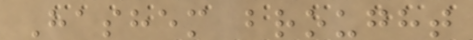Hashem brought
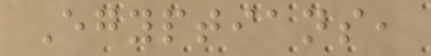Egyptians,
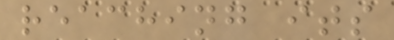reaching its
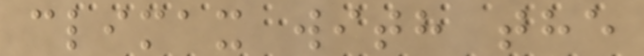climax with the
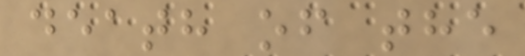death of the
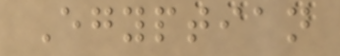Egyptian
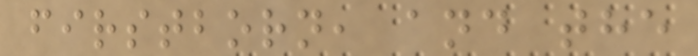firstborn, and the
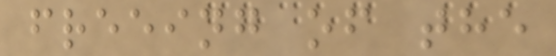freeing of the
